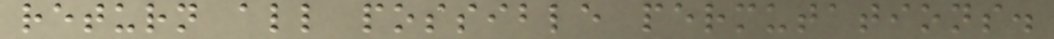return all possible permutations.
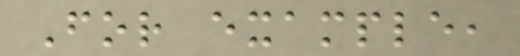For example,
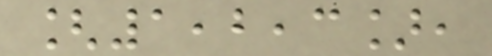[1,2,3],
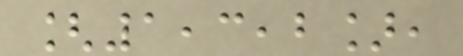[1,3,2],
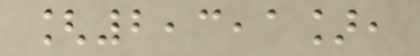[2,3,1],
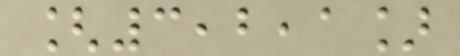[3,2,1]
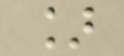]
